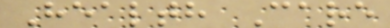Health Care
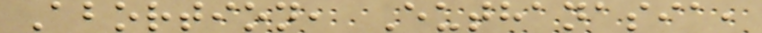Abortion, Euthanasia,
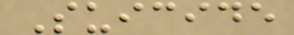Suicide
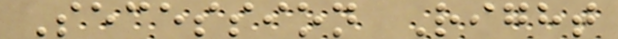Secession Right
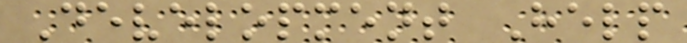Development Help
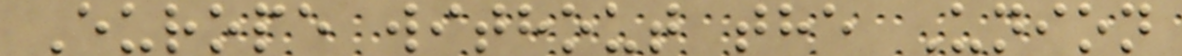Europe without the Union
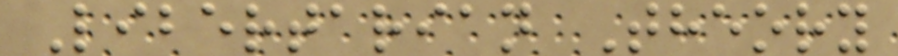Libertarian Theory
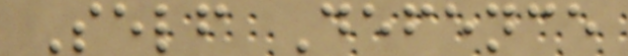Self Defence
